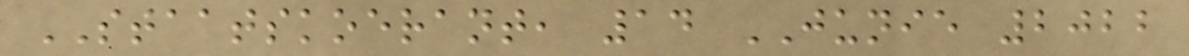STAATSKOERANT, 14 JUNIE 2022
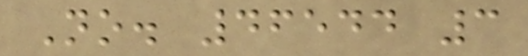No. 46544 3
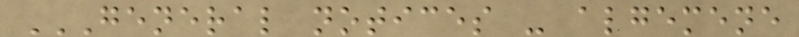GENERAL NOTICES - ALGEMENE
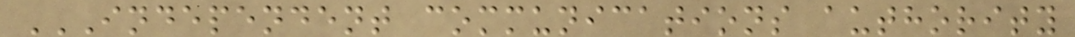INDEPENDENT COMMUNICATIONS AUTHORITY
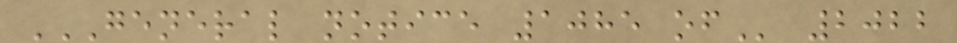GENERAL NOTICE 1085 OF 2022
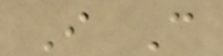I C
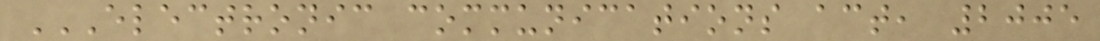ELECTRONIC COMMUNICATIONS ACT, 2005
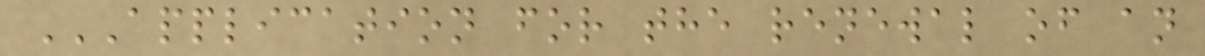APPLICATION FOR THE RENEWAL OF AN
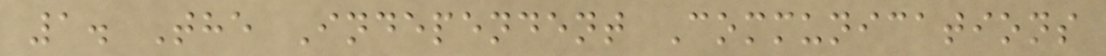1. The Independent Communications
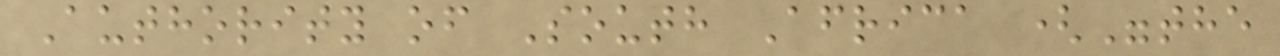Authority of South Africa ("the
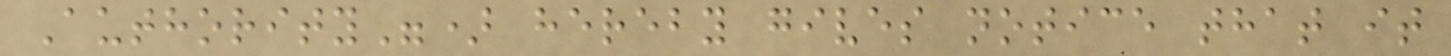Authority") hereby gives notice that it
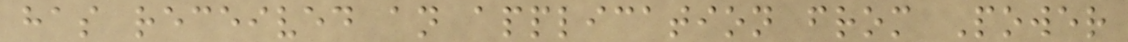has received an application from Power
